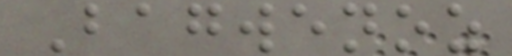Bagwenoz
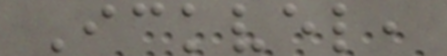Ickvel,
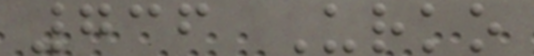736 Urko
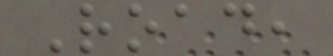Road,
